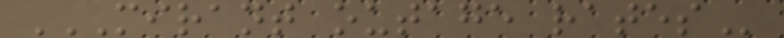MIRANT OUTAGE RATES
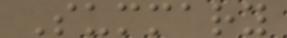Summary
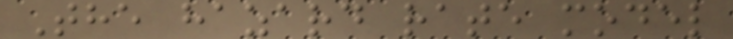The hazard rate model
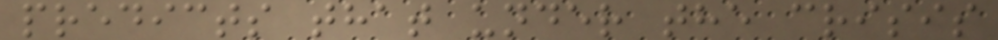predicts that under the crisis
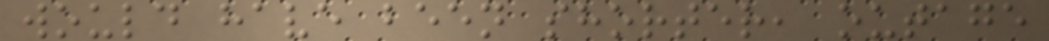would have been shorter, outage
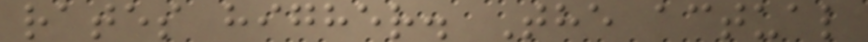rates higher. The actual
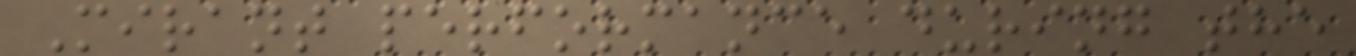Mirant performance during the
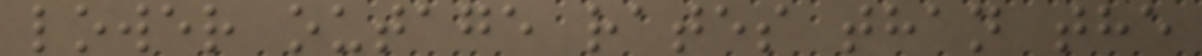lower outage rates than the
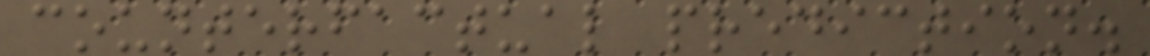counterfactual prediction.
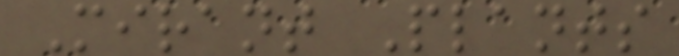Mirant Plants
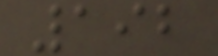192
